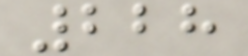228
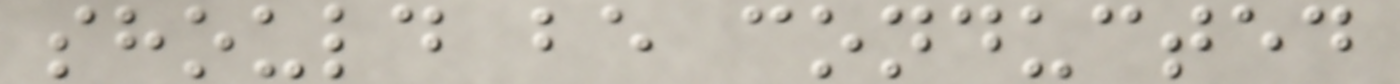should be conducted
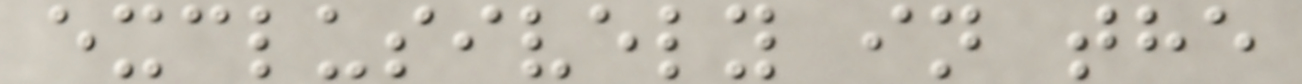exclusively in the
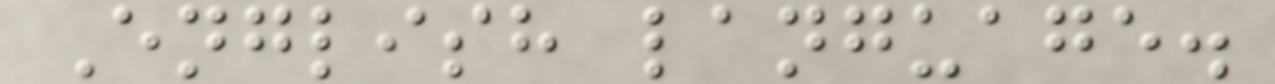English language.
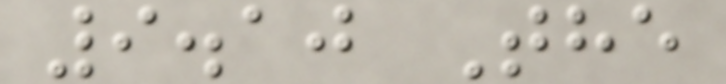9.10 The
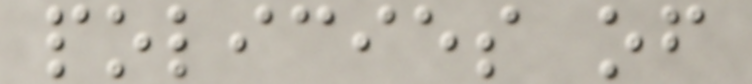policies of
